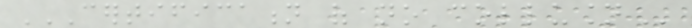CERTIFICATION OF NO COLLUSION
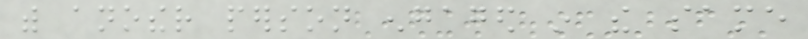with another person engaged in the same
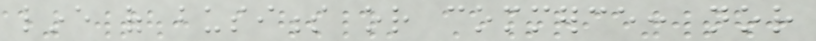line of business or commerce: nor
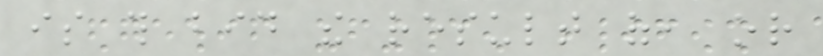is this bid the result of, or
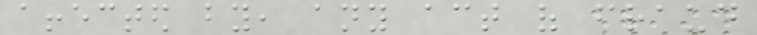affected by, any act of fraud
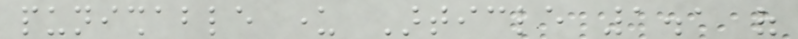punishable under Article 1.1 of
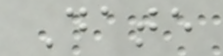Date
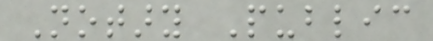Notary Public
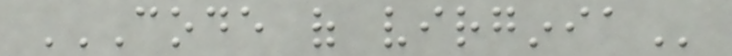CODE OF VIRGINIA
